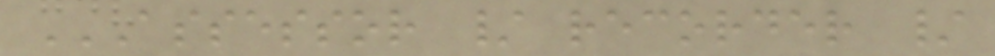ASSESSOR / RECORDER /
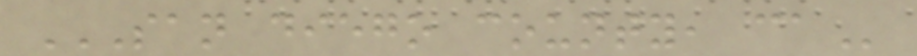SAN DIEGO COUNTY, CA
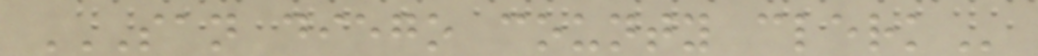SAN DIEGO COUNTY CLERK
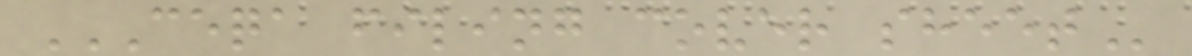CEQA FILING COVER SHEET
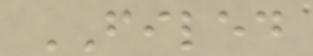FILED
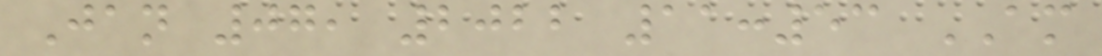Jan 07, 2022 11:53 AM
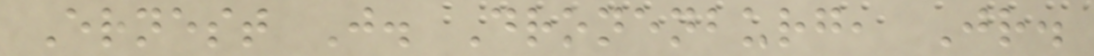Ernest J. Dronenburg, Jr.
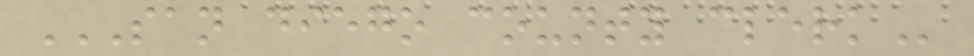SAN DIEGO COUNTY CLERK
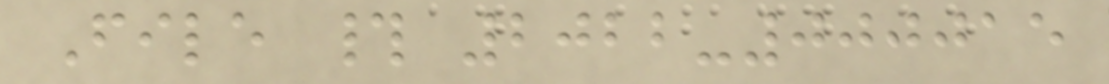File # 2022-000015
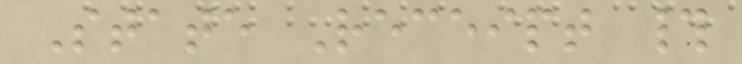State Receipt #
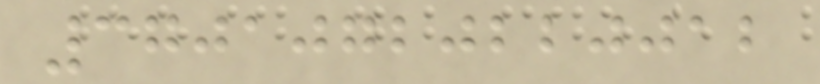37010720220012
